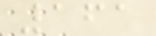161
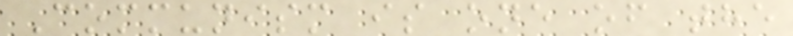Communism is one of the
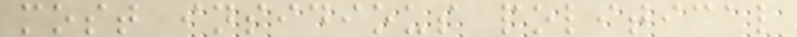most insidious political
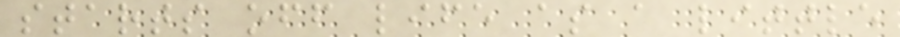starts off life as a little
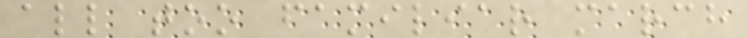all too familiar march
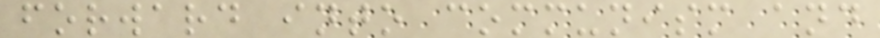forward into communism and
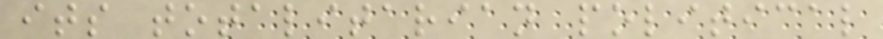its totalitarian political
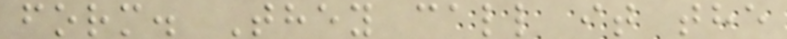form. They call it the
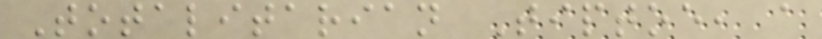Totalitarian Tiptoe, a
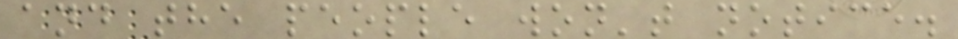and the people won't notice.
